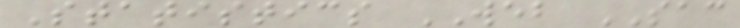Statistics WEB SAC
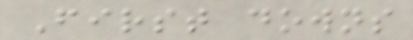First downs
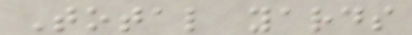Total yards
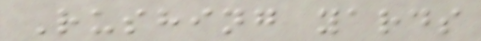Rushing yards
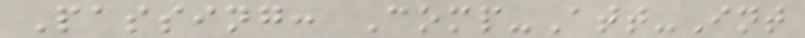Passing: Comp-Att-Int
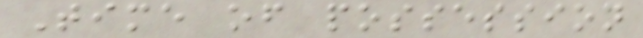Time of possession
